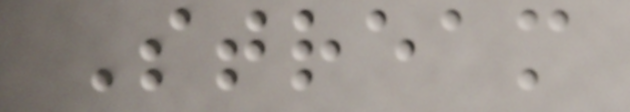Stream
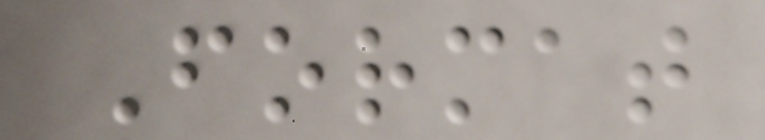Format
